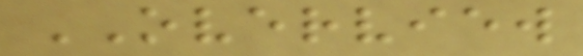OVERVIEW
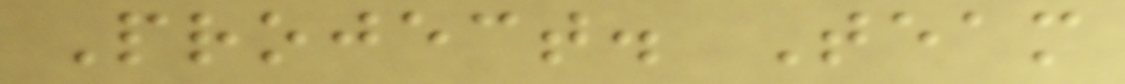Project. Team
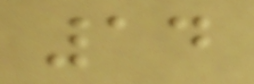14
